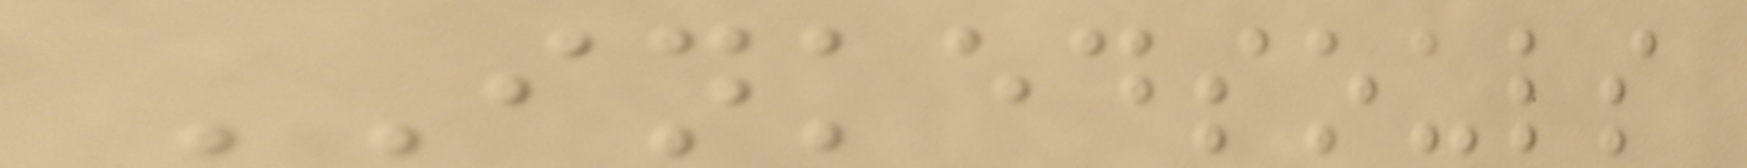INKEDSOULS
